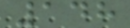148
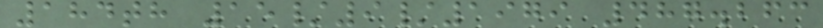184th 15/9/1979 487.263
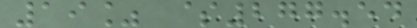19% $277.54
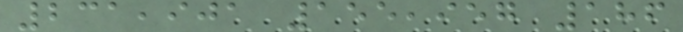231,901 155,957 186
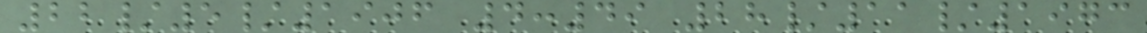22/5/1906 4:49 28/11/1973
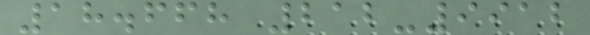18.668 212-9912
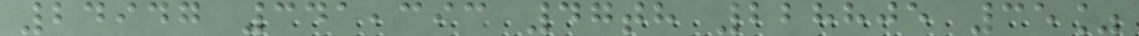24947 341,393 47th 228805 35%
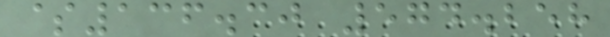$136.30 574.258
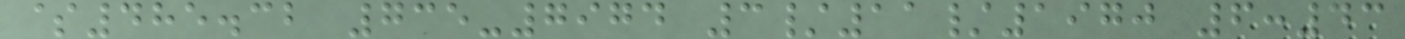$485.32 735-7974 3/11/1970 6:43
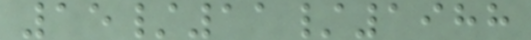15/11/1988
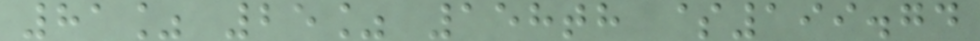81% 25% 158th $199.74
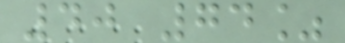40 74%
